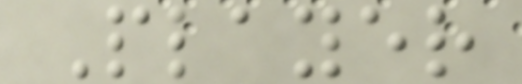Player
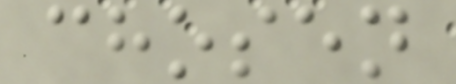chosen
